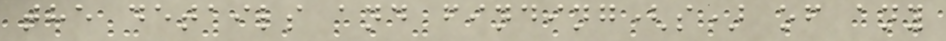the details and finding(s) of any
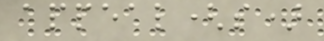appeal(s)
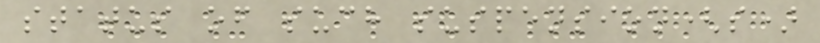status of such suspension(s)
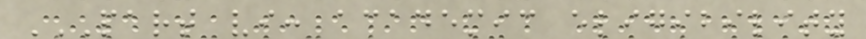PART VI: ACADEMIC ELIGIBILITY
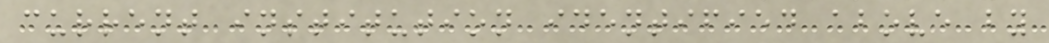current institution identified above by
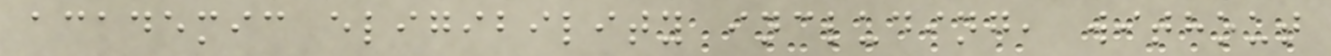academic eligibility including, without
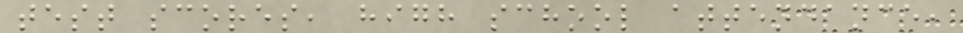test scores, high school attendance,
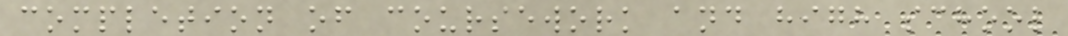completion of coursework and high school
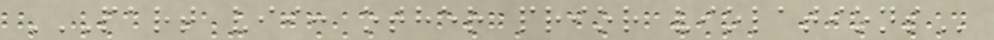PART VII: OTHER PRIOR VIOLATIONS
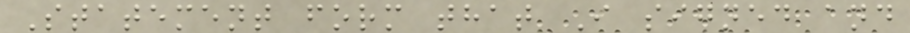Statement form that I signed and
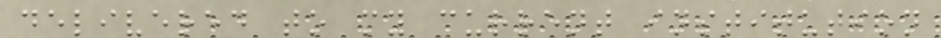delivered to my current institution
